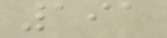191
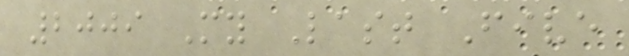2009 My Last Five
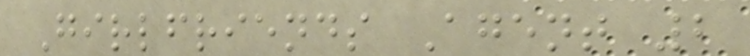Girlfriends Agent 2
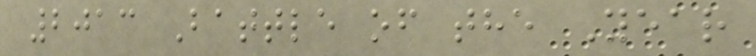2013 Battle of the Year
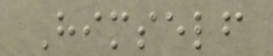Himself
